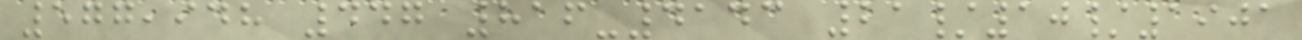577,948 447 816-4143 21/10/1901
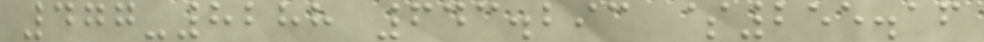477-8288 643.293 $255.16
